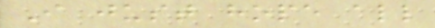I just hope all
